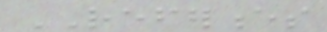REFERENCES
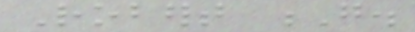Robert G.
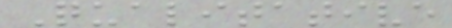Qualitative
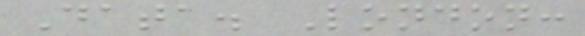Data. London:
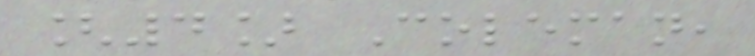[4] Coleman,
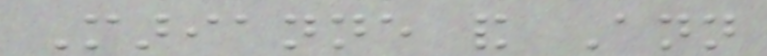Marianne and Ann
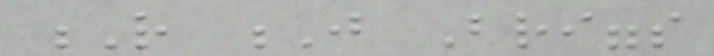R J Briggs
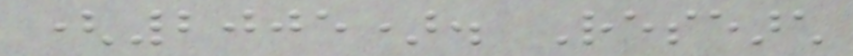(2005). Research
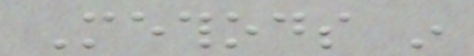Methods in
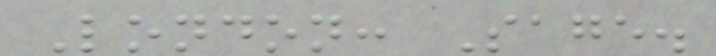London: Sage.
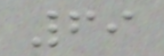69
